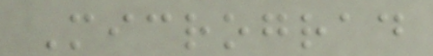Micrograd
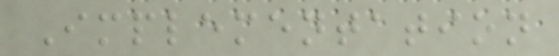Implementation
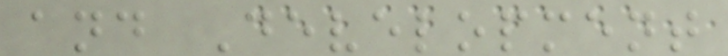and Development
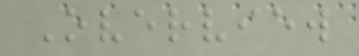Overview
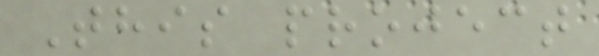This project
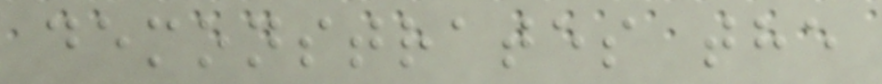demonstrates the
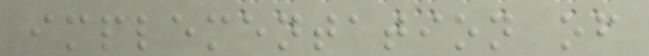implementation of
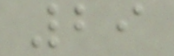29
